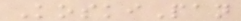KoskiPan
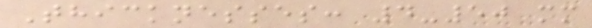Thicknesses: 4-50 mm
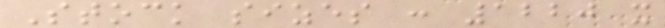Stock sizes : 1220 x
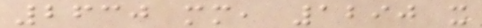2630 mm, 1290 x
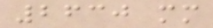2630 mm
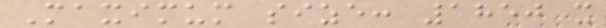Maximum size: 1850 x
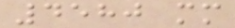4580 mm
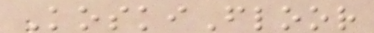KoskiFloor
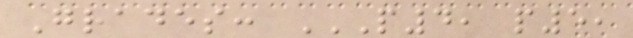Grades: P4, P5,
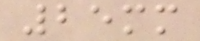25mm
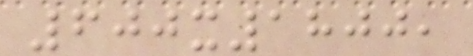600x1800,
